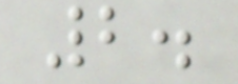2.
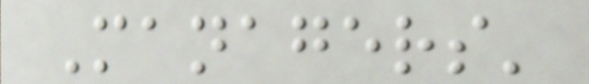Managers'
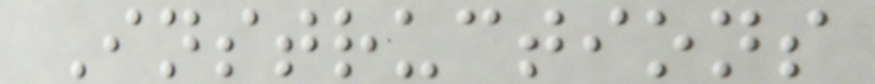Instructions
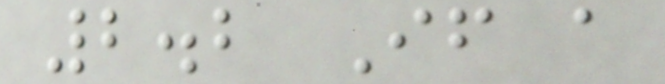2.2 If a
